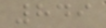849
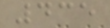435
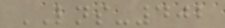LNS-402
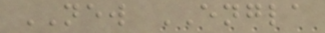NEW ENGLA
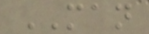MAN
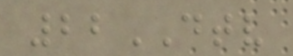22DTV
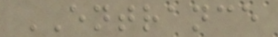ENTRANCE
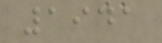1941
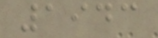1943
